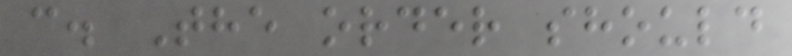c. The order should
